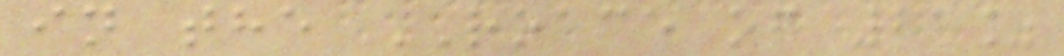in the ROACE of 21%
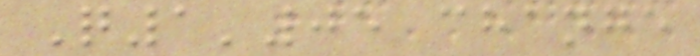Q1'05 change
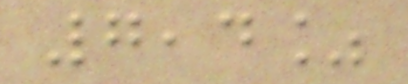7,4%
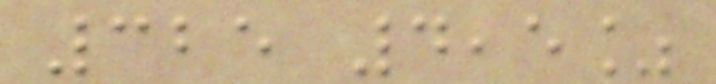325 4,5%
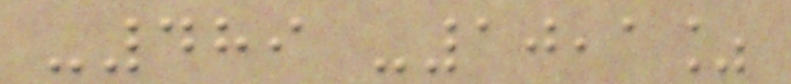-489 -10,1%
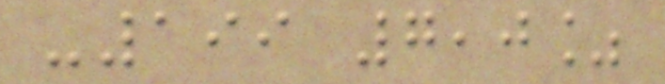-199 7,0%
